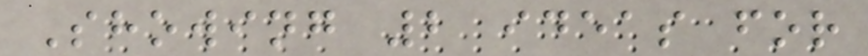Showing 2 ideas for
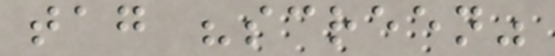tag "screen"
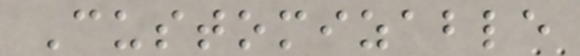Customizable
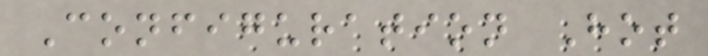Configuration Hot
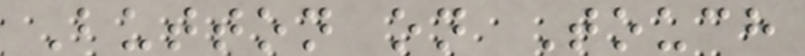Button on Touch
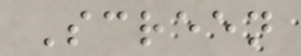Screen
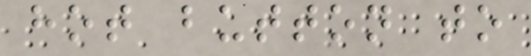hot button to
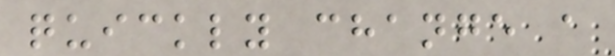quickly change a
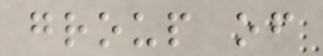group of
